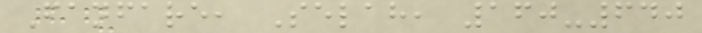Fanfare, Selah, 160-640
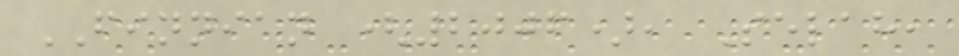FINNIAN (2006), Selah,
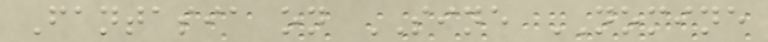Fantasia on SINE NOMINE
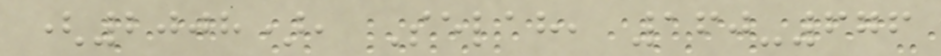(2008), Selah, 160-676
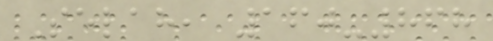Selah, 160-868
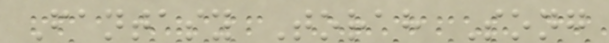Fantasy Torah Song
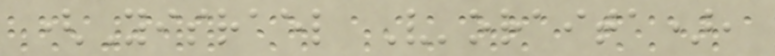(Yisrael V'oraita),
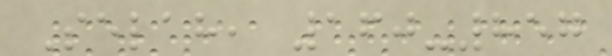Selah, 160-857
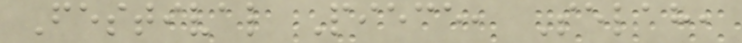Festival Piece, Selah,
